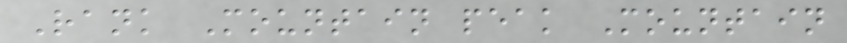Rank Mountain peak Mountain
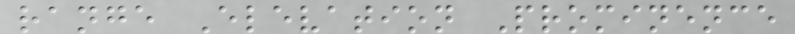range Elevation Prominence
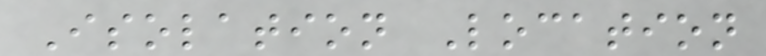Isolation Location
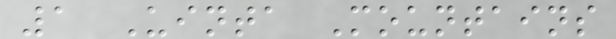1 Uinta Mountains
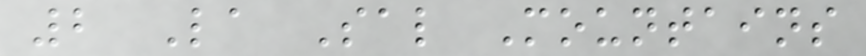2 La Sal Mountains
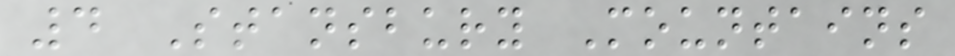4 Stansbury Mountains
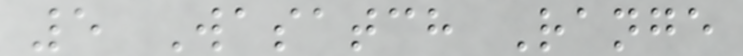5 Wasatch Range
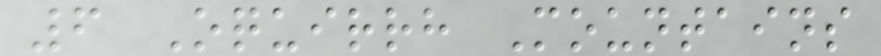6 Oquirrh Mountains
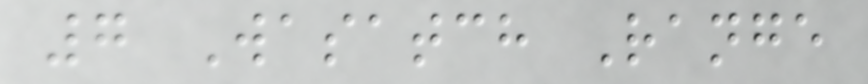7 Wasatch Range
